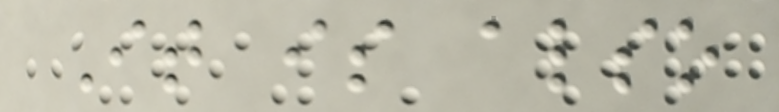It is also
